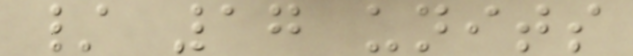/ 17 units
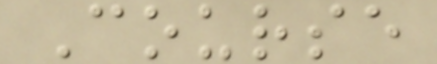Course
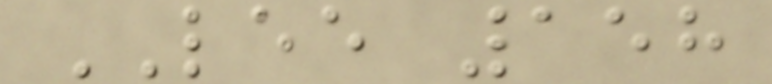LEE 158
